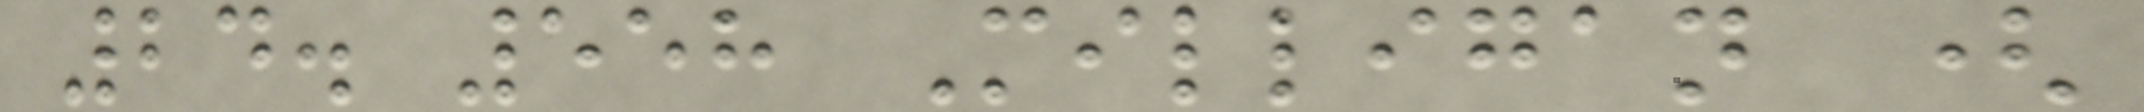24. 558 Milligan (
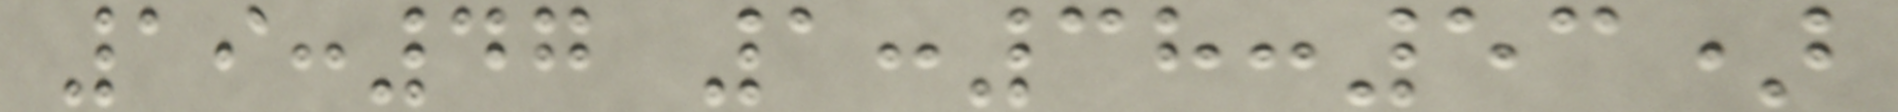19:47 1:38:53)
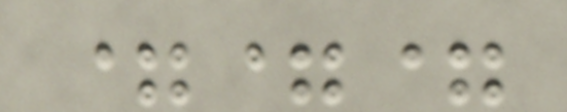===
